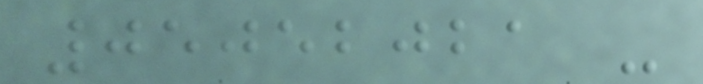05052021 -
